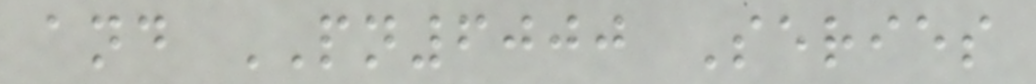and PN6000 Series
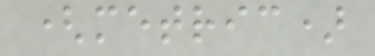(metric)
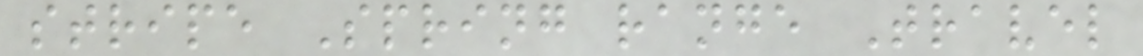stripe Spring range Travel
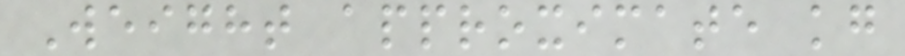Weight approximate kg
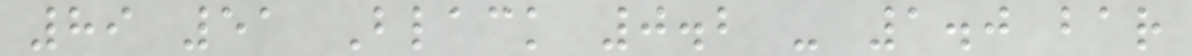89 51 Black 0.2 - 1.0 bar
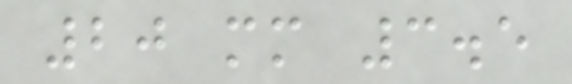20 mm 3.5
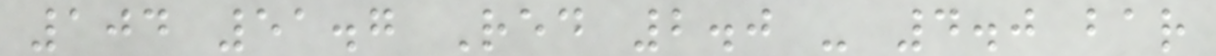104 51.7 Red 2.0 - 4.0 bar
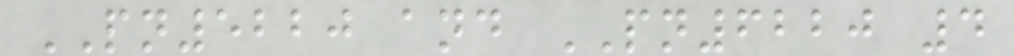PN5220 and PN6220 4
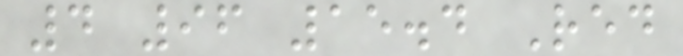4 96 15.4 Red
